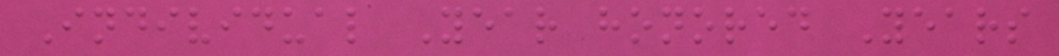Individual Year honored Years
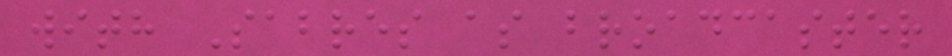with Sabres as broadcaster
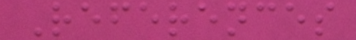References
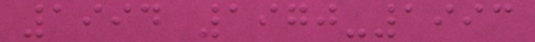1994 1970-1993
